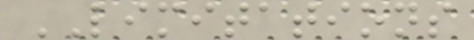LIMITATIONS
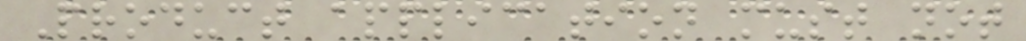Product application must not
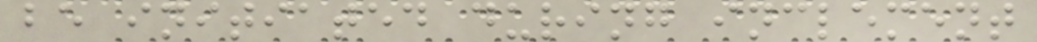be initiated during inclement
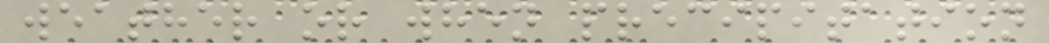weather or when precipitation
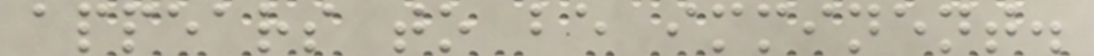appears to be imminent.
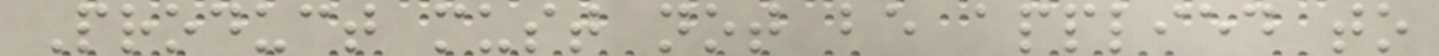Product must not be applied to
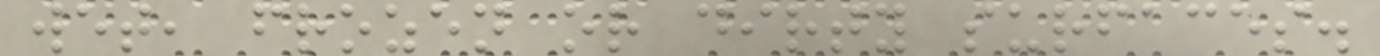wet, frozen or dirty surfaces.
